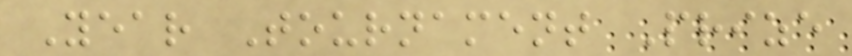Year Tournament Prize
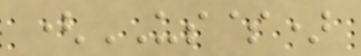(US$)
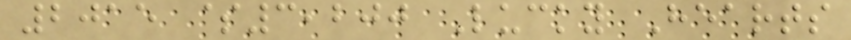2015 $3,200 Lucky Hearts
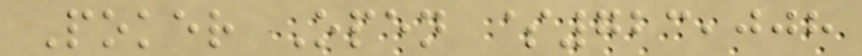Poker Open $723,008
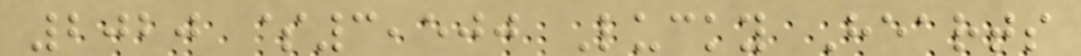2020 $3,500 Lucky Hearts
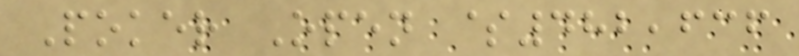Poker Open $482,636
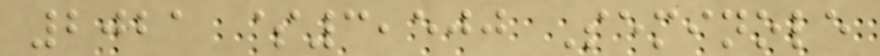2021 $3,500 Seminole
